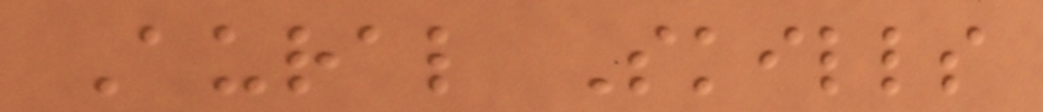Aural Skills
